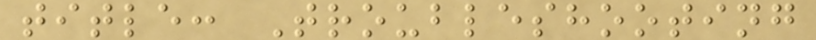title: Troubleshooting
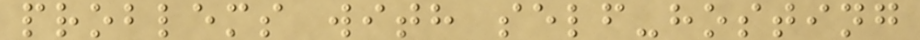problems with self-hosting
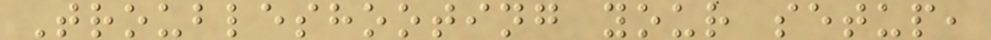Troubleshooting your setup,
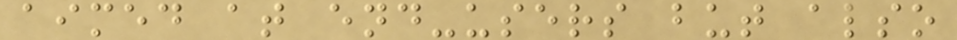aimed at end-users but also
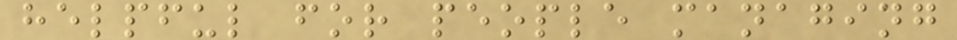helpful for people managing
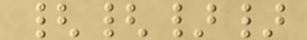{{}}
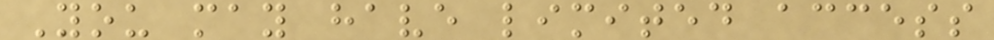You may have limited access
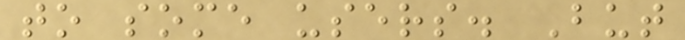to some users. But
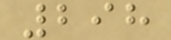298
